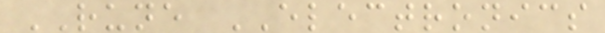RUNE ELECTRONICS
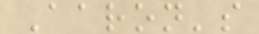Aaron's
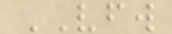VFW
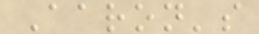Aaron's
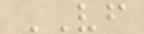VF
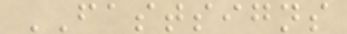FASTSIGNS
